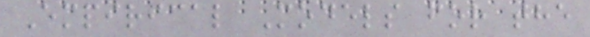Empirical Models for the
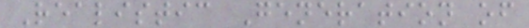Realistic Generation of
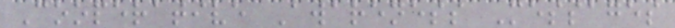Cooperative Awareness Messages
